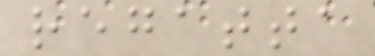regatta
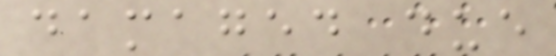damaged due
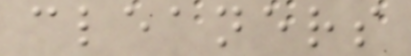cleaners
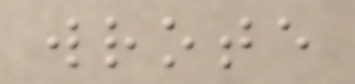wrote
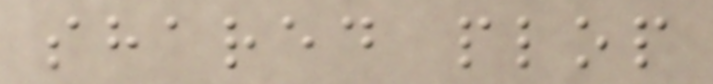shared plop
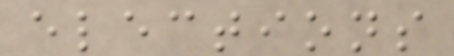elections
